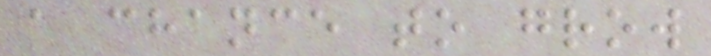a chance to grow
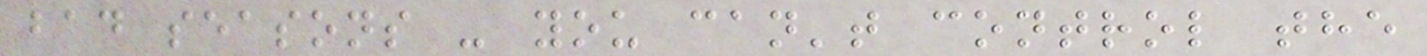bad seasons - you can't control the
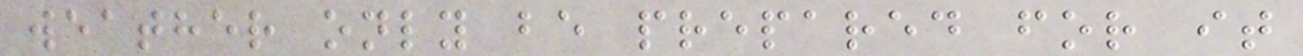weather only be prepared for it
